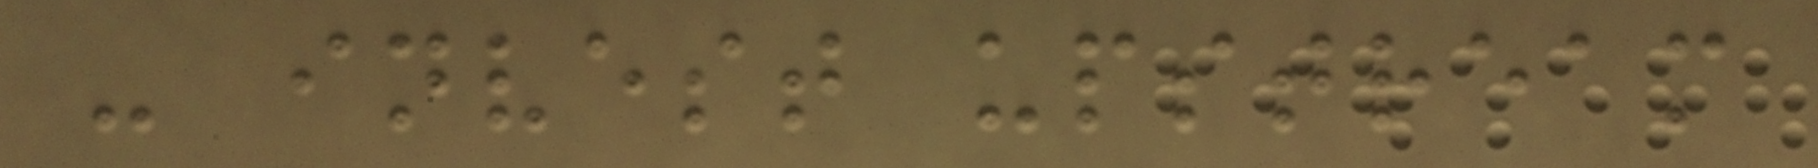- invest upstream
